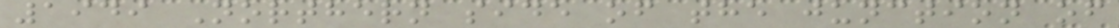1949 Northern side of the junction of
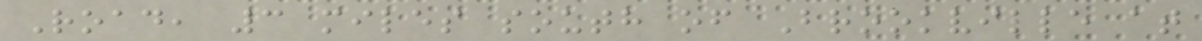Road, 3 miles south of Brookville at
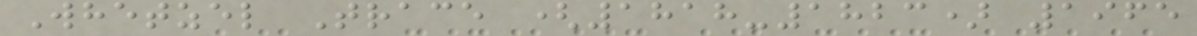Whetzel Trace (1818-1823) 1965
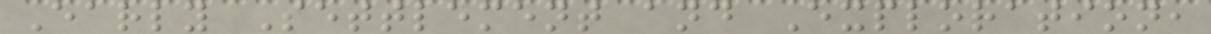Early Settlement and Exploration,
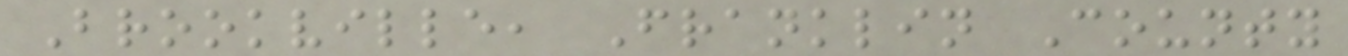Brookville, Franklin County
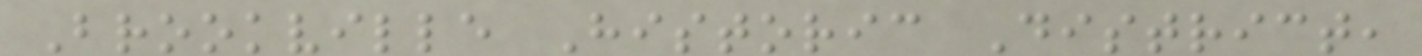Brookville Historic District,
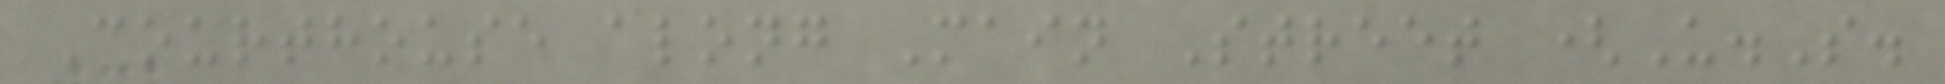Courthouse along Main Street (U.S.
